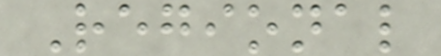Regional
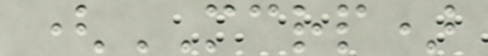(MCRP)
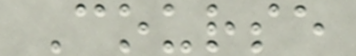Course
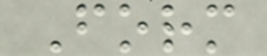Form
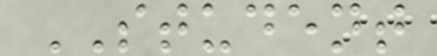STUDENT
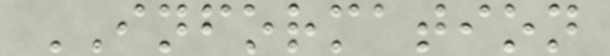INFORMATION
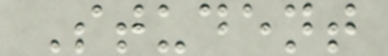Student
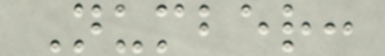Number:
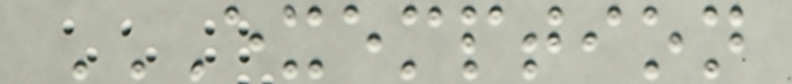EXEMPTION
